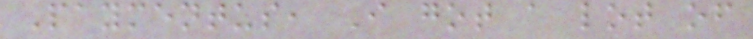Paymentus, I got a lot of
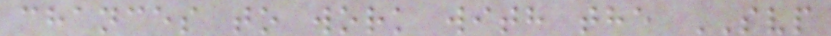chances to work with the SVP
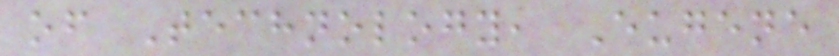of Technology, Eugene
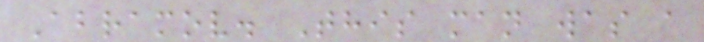Abramov. This man was a
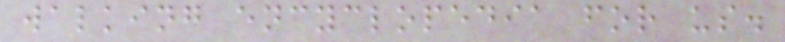walking encyclopedia for us.
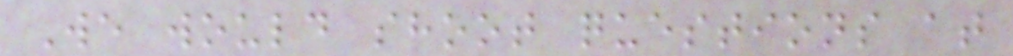We would shoot questions at
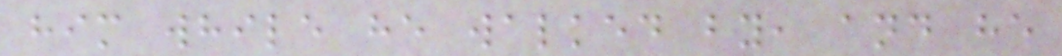him while he walked by, and he
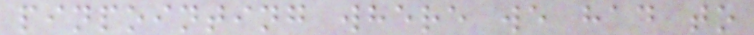pinpointing where we had to
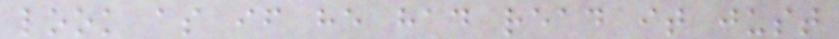look as if he had read it just
